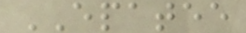EPATEE
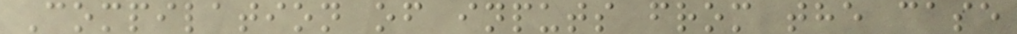Compilation of inputs from the case
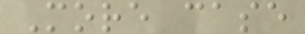More case
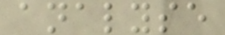analyse
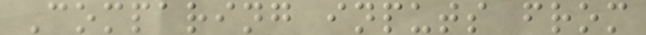Comparing inputs from
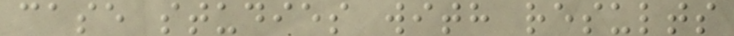case studies with results
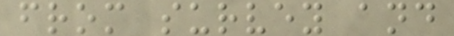from survey and
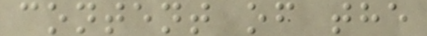content of the
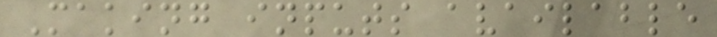Making inputs available
